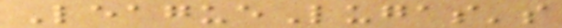LeagueLugas's
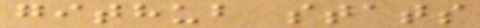github stats
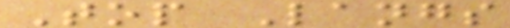Top Langs
